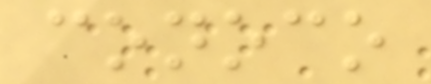conoco
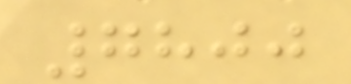7800
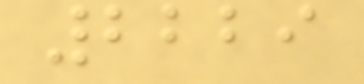2229
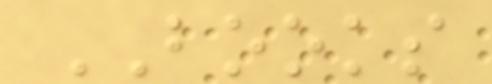BOOKS
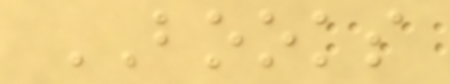BOOKS
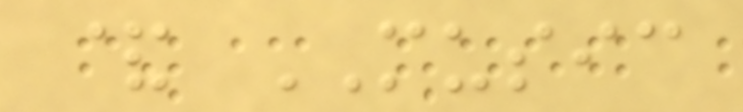& MUSIC
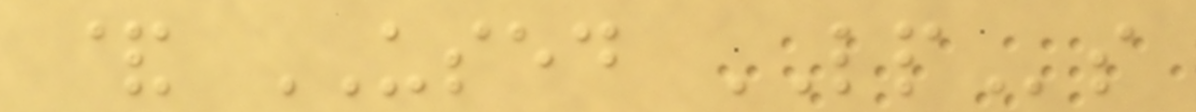& USED LPs
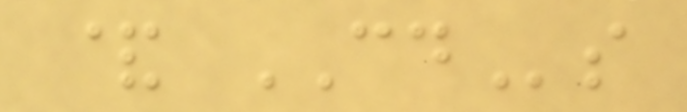& CDs
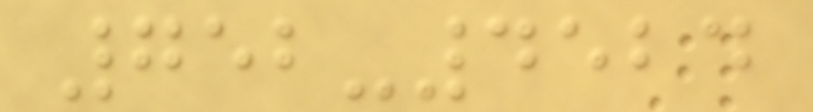752-4524
